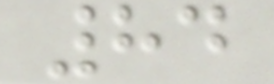84
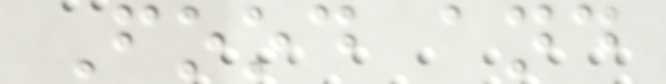Food and
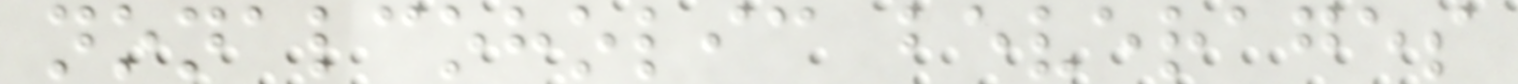nonalcoholic beverages
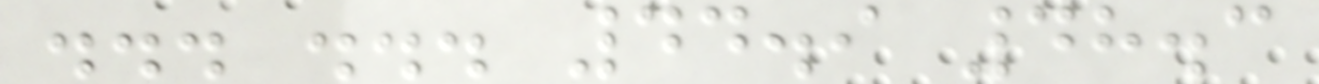... ... 44.9 48.3
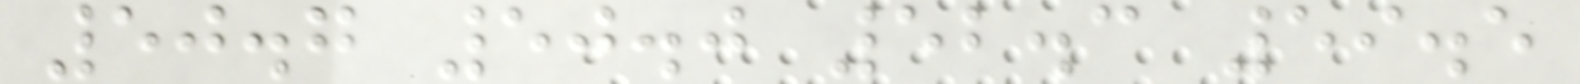50.7 50.0 52.3 59.5
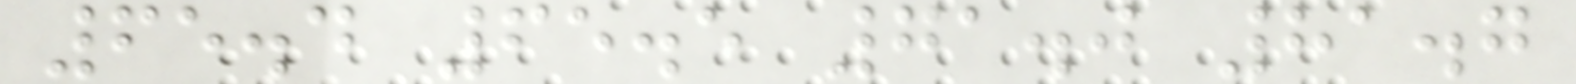65.4 65.5 71.0 81.7
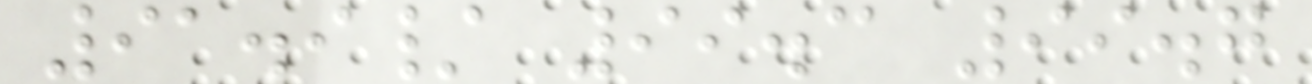91.9/ 99.3 99.7
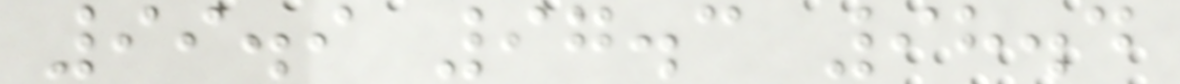99.9 97.3 98.4
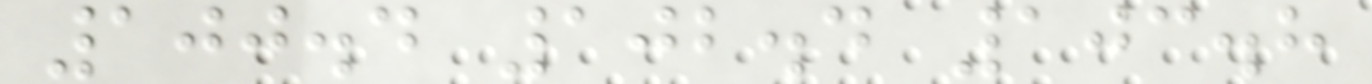100.4 102.4 103.8
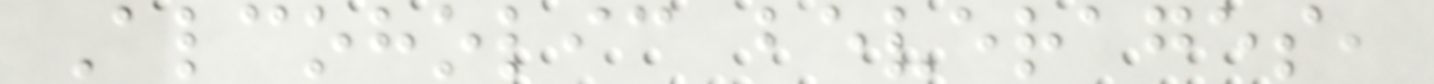Alcoholic beverages,
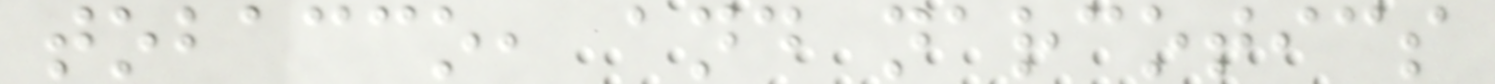tobacco, and narcotics
